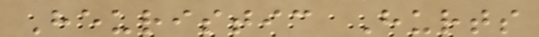Heuristic Hurts
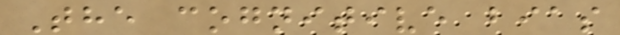The cognitive bias
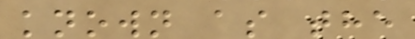known as the
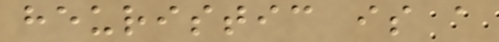heuristic is a
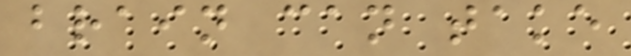brain can take
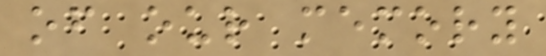of our memory
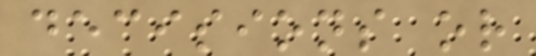decisions or
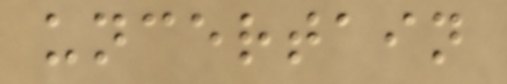uncertain
